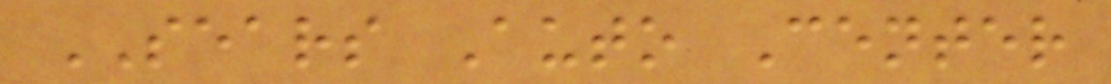SEARS Auto Center
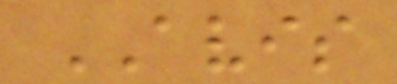AVIS
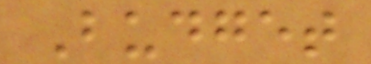Budget
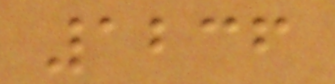1236
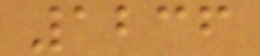1236
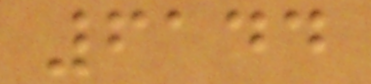6144
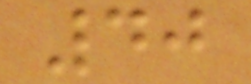40
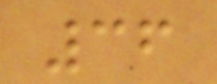36
